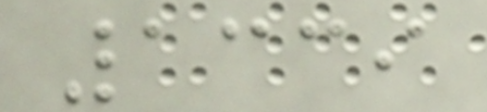1339
